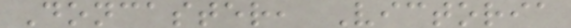Doncaster, Victoria
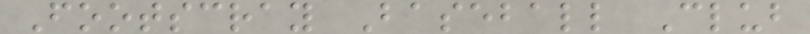Footscray Baseball Club
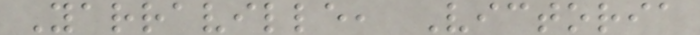Yarraville, Victoria
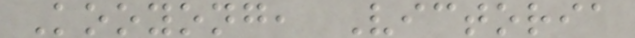Kooyong, Victoria
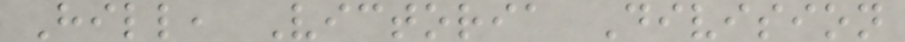Hill, Victoria Division
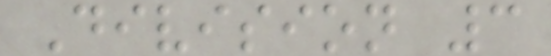Division 3
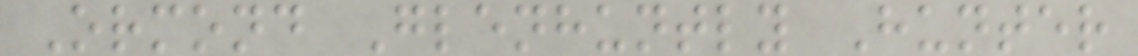Ormond Glenhuntly Hunter
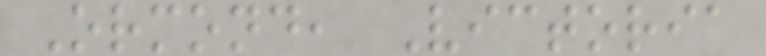Ormond, Victoria
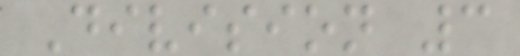Division 3
